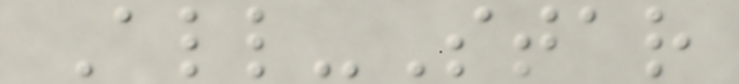All-Star
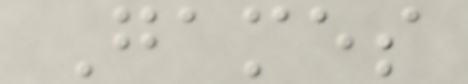Games
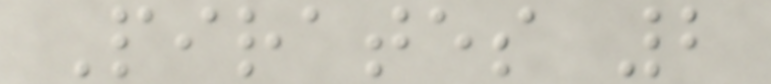Pirates 2
